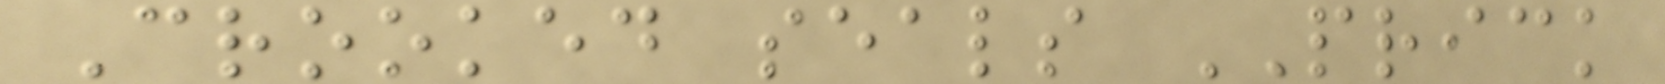Crooked seals PRICK
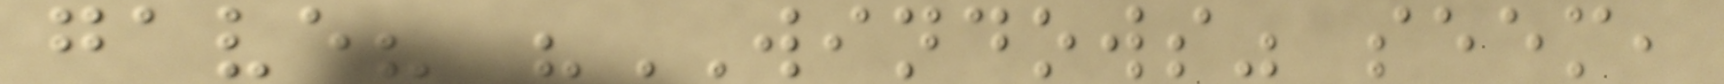gave? "WINDOWS" seem,
